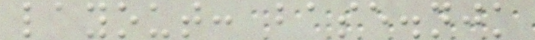layout: base.njk
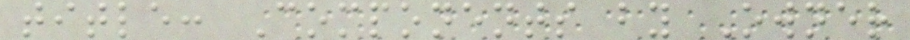title: Components by Owner
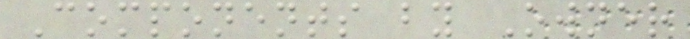Components by Owner
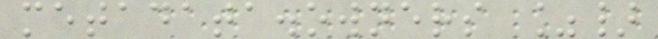metadata.owners %}
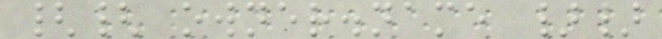{{ owner.name }}
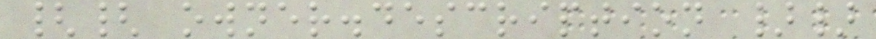{{ owner.description }}
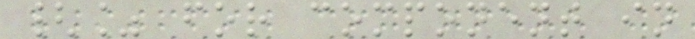{% for component in
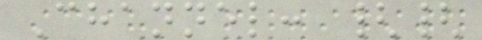Channel: {{
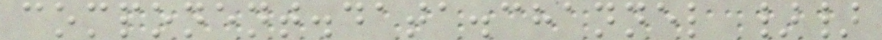component.data.channel }}
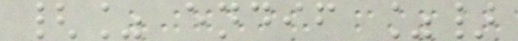{% endif %}
